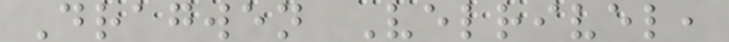Dragwen Velrivel,
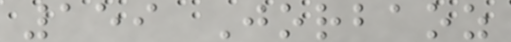159 Jorbaoz
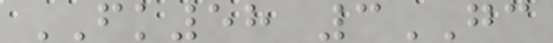FK58 3GC
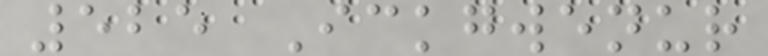525 Ickgwenur
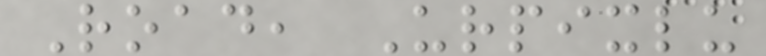Road, Urpixlu
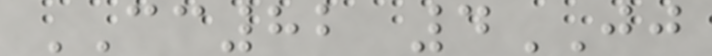CC82 4JJ
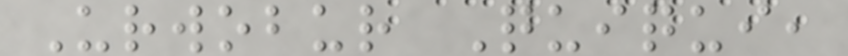Urwobur Quiqui,
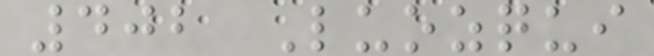402 Luozqui
